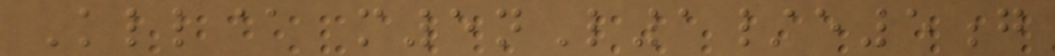Kll@ m5nL1/e5g
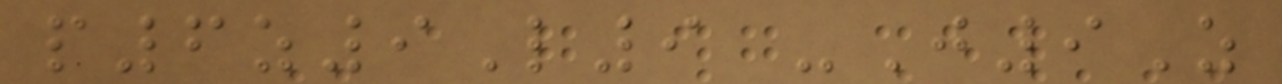p6z9L9 -J9Z
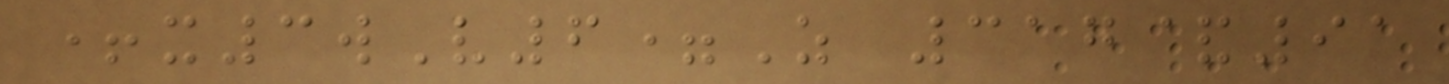+x3wV6=Z 317&91
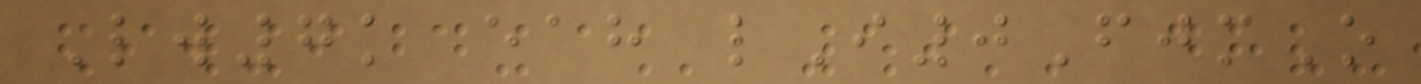Lw7k eah lI0FjmO
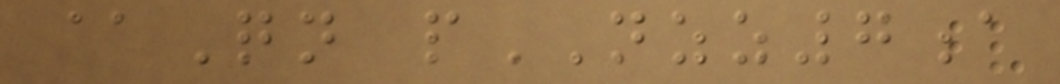@Qn pNZZ7a
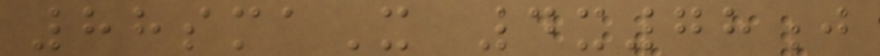88smaX 4x78j
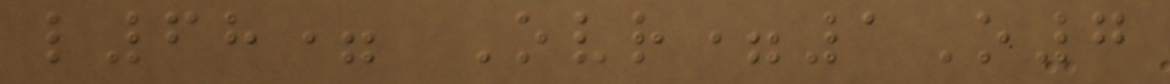l68= Ovr=1O7
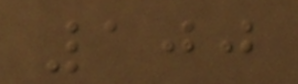100
